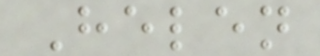Helen
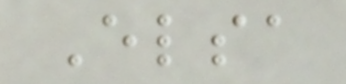Elsa
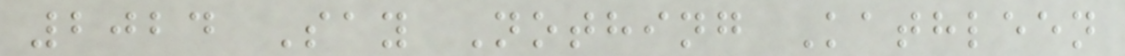2024 Say Nothing Kathleen
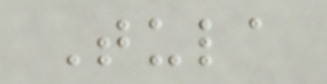Tula
